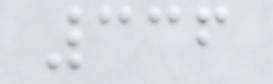336
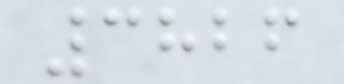3826
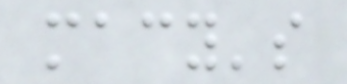macy's
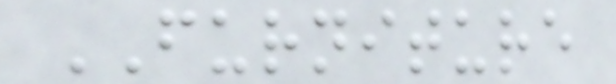FURNITURE
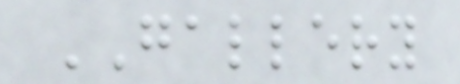GALLERY
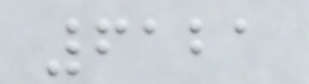6121
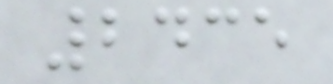2435
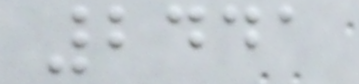2441
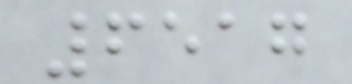6517
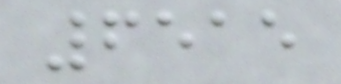6515
